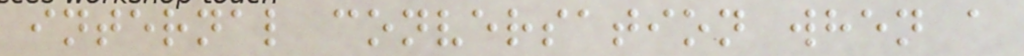internal conversation when a
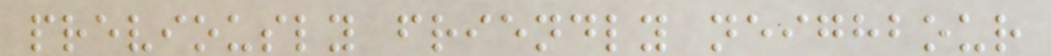previously friendly neighbour
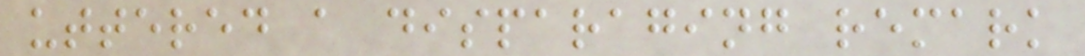uttered a disparaging remark
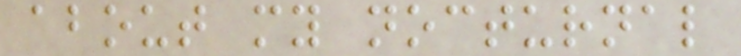about my nocturnal
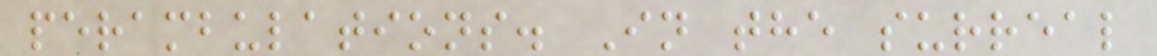perambulations. In the surreal
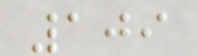109
